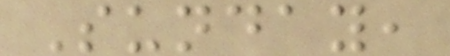Sunday,
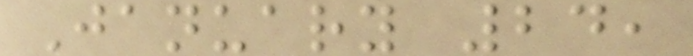January 24,
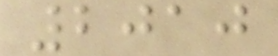2010
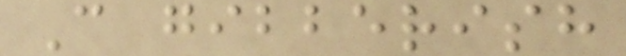C gibberish
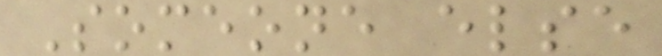Someone else
